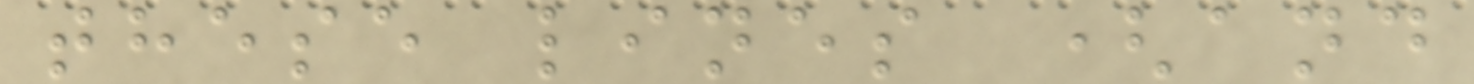these lines (and
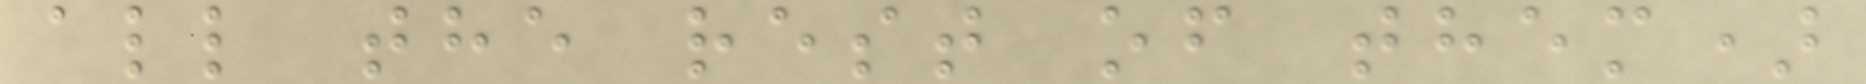all the rest of them)
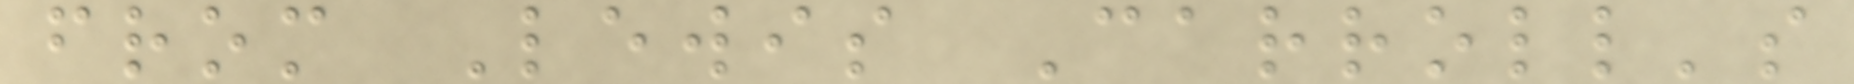from Lewis Carroll's
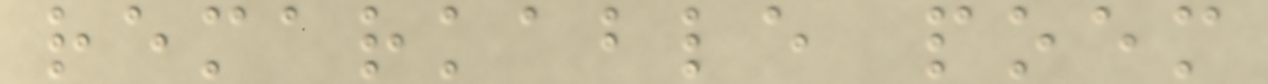remarkable poem
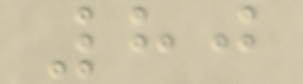80
